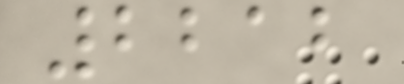2212
